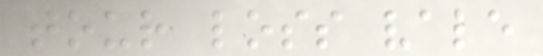tour loss vale
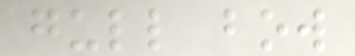gull bow
